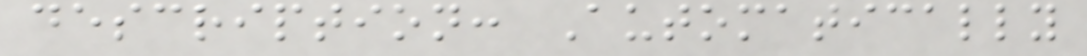description: Automatically
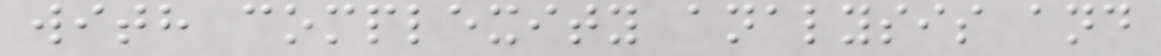with complexity analysis and
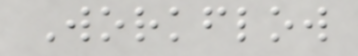Workflow
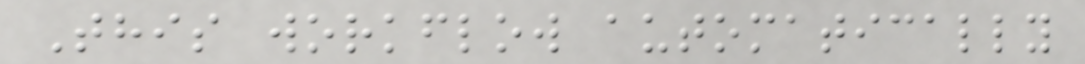This workflow automatically
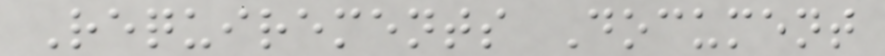Requirements Document
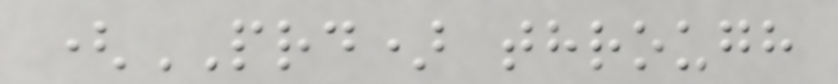(PRD) through
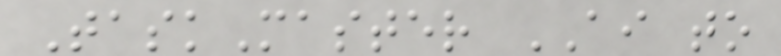TaskMaster AI to
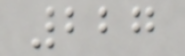227
